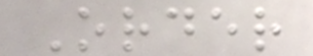Order
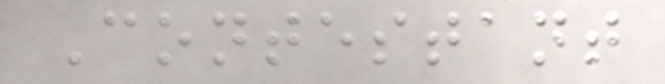Contestant
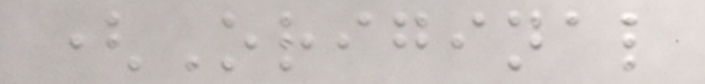(Original
